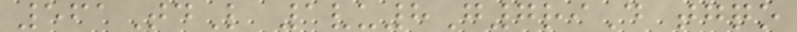561TdL 1vu8G7riD tgqo
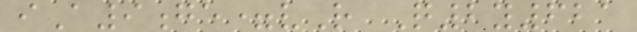iA9ge=vR Q2y621
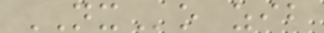NXo zib
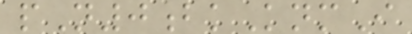pN0bkKnmI
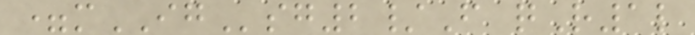=mIGsg2/F qR1l
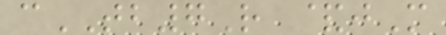cTB7R &jM
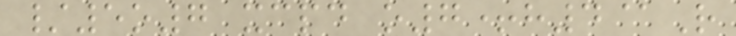/5o7 xcpd o7+h4@R
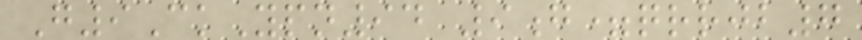G9CkYpn94 9g=qrrjb7
